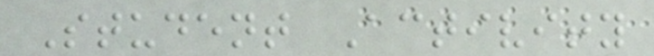Student Activity
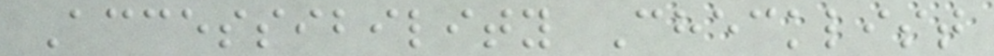Accessibility Checklist
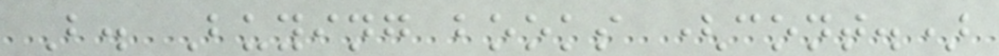B. Buying books (cont.)
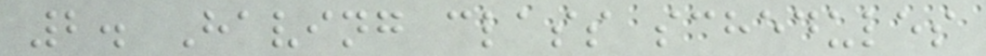2. Having class schedules
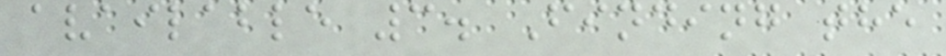available 3. Finding the
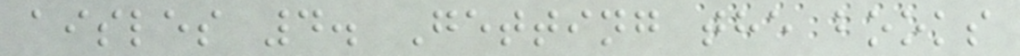aisles 4. Getting the books
